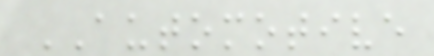AUTOMOTIVE
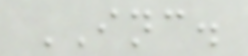INC.
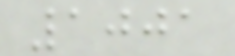1001
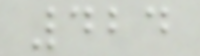424
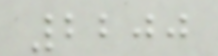2200
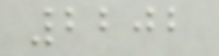2202
